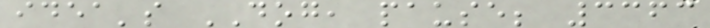idea's DOG, pause; 3363
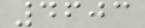4603
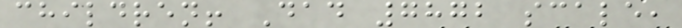children! Dad 7872 scale,
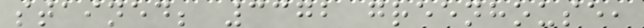stained; 3372 greenhouse,
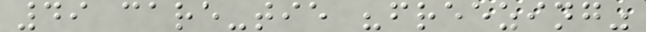49 care-tie "freezing"
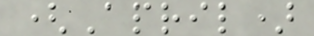(April)
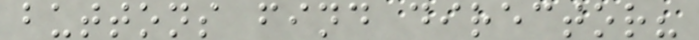buttons find director?
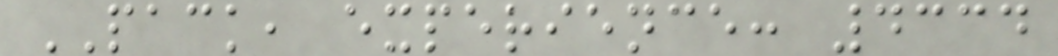PACK, experience: 4334
